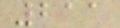211
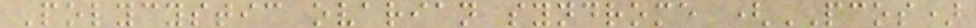Polycystic ovarian syndrome (PCOS)
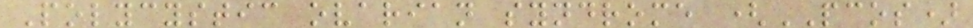Polycystic ovarian syndrome (PCOS)
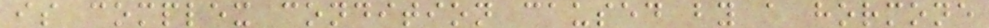is complex condition caused by a hormone
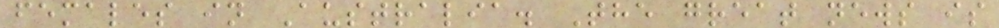females in Australia. The great news is
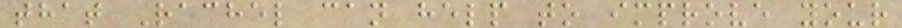that Rachel can help to improve your
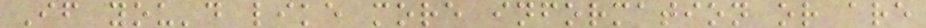If you'd like more information or are
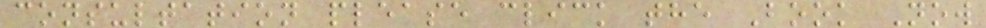consultation please click the Book Now
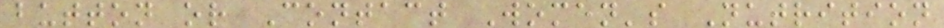button or Contact Women's Nutrition
